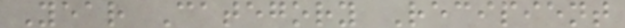Year Category Recipient
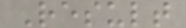Result
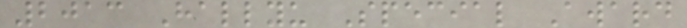2013 Hallyu Special Award
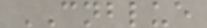CNBLUE
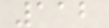112
